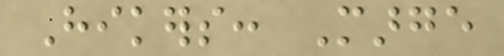Hikers: Marge
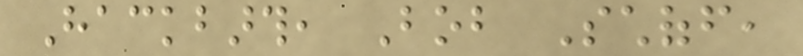Hackbarth, Bob Schoff,
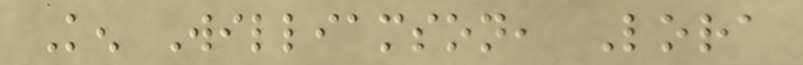Ken Williamson, Lora
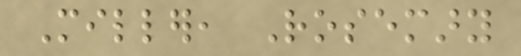Miller, Rosemary
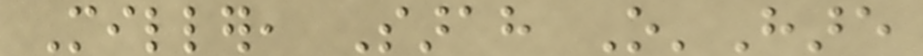Miller, Sarah O'Hare
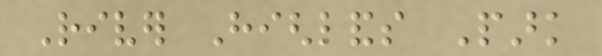River Highlands Park
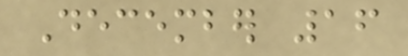December 16
